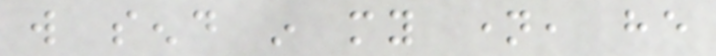will send in my name, he
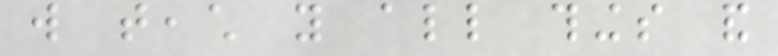will teach you all things and
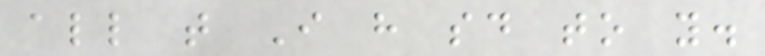all that I have said to you.
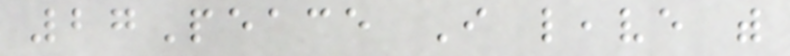27Peace I leave with
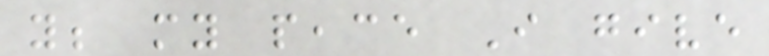you; my peace I give
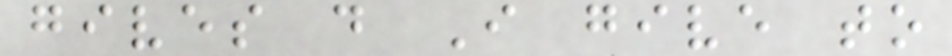gives do I give to
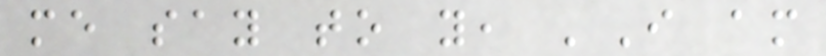me say to you, 'I am
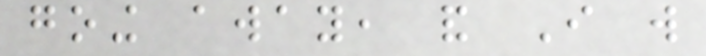going away, and I will
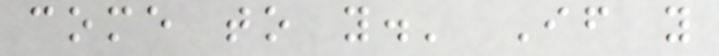come to you.' If you
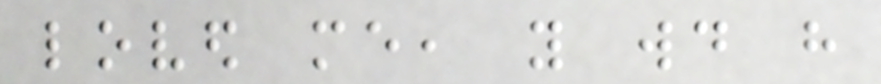loved me, you would have
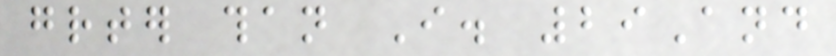greater than I. 29And
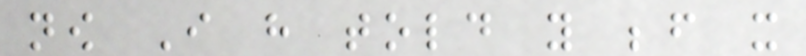now I have told you before it
